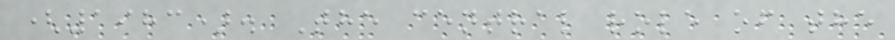(1983). The central role of the
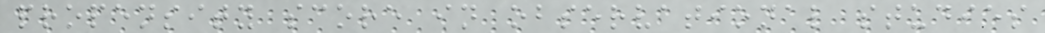propensity score in observational studies
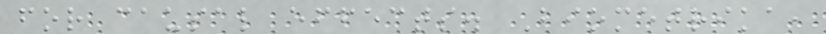for causal effects. Biometrika,
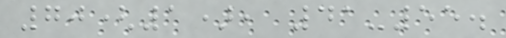70(1), 41-55.
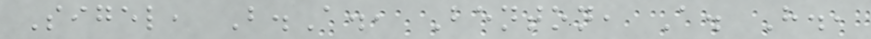Sigel, B.A., Benton, A. H.,
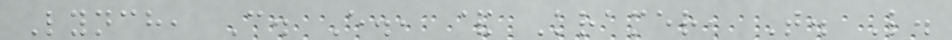Lynch, C. E., & Kramer, T. L.
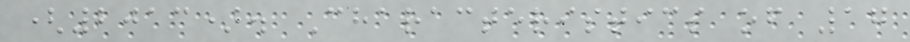(2013). Characteristics of 17
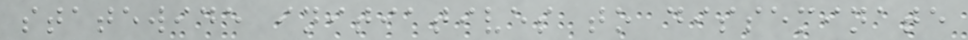statewide initiatives to disseminate
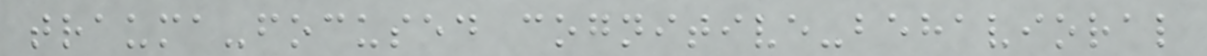trauma-focused cognitive-behavioral
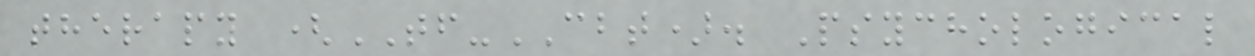therapy (TF-CBT). Psychological
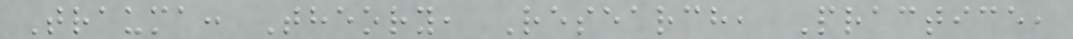Trauma: Theory, Research, Practice,
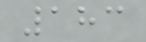183
